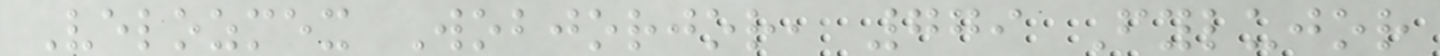Velozmex Wobjorjor, 779 Fylujor
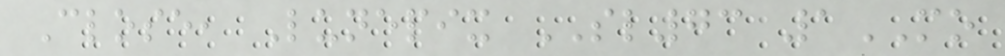Close, Lunepix SL73 1MO
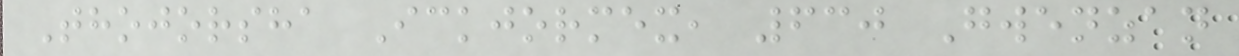Thojorsha Ickjormex, 630 Gwenzan
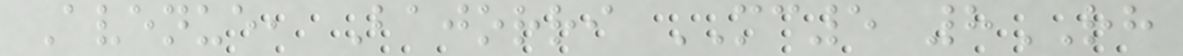Avenue, Bajorri MC5 8RH
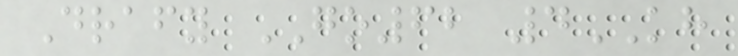Drafy GO62 4KH
